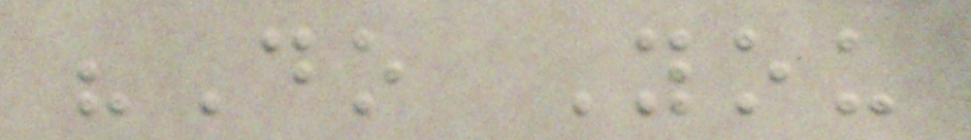"Do You
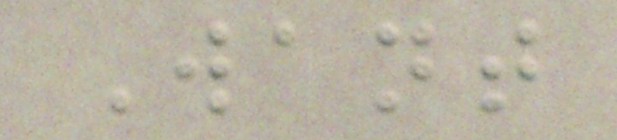Want
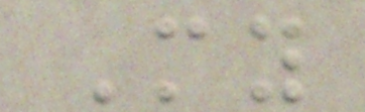My
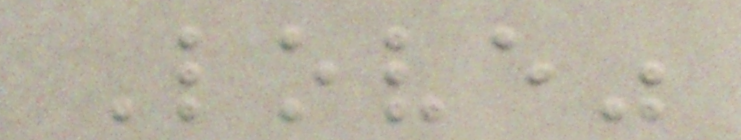Love"
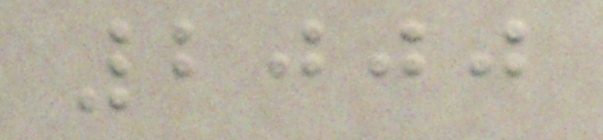2000
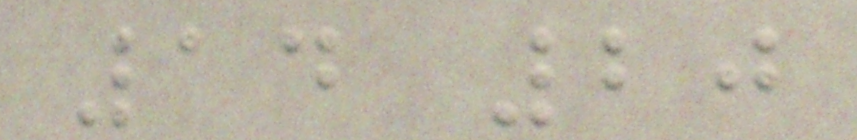14 20
